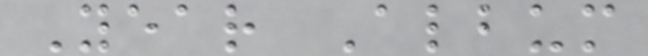Year Album
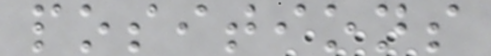positions
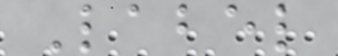Label
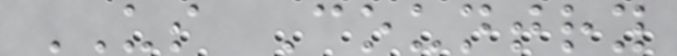US Country
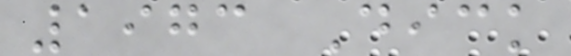1973 Dick
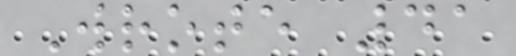Wrote 41
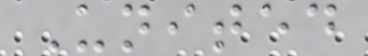United
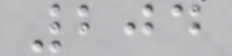204
